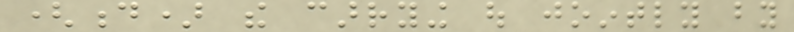(d) the carrying out jointly by
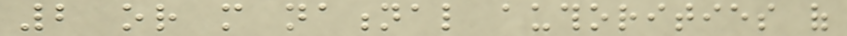2 or more national authorities of
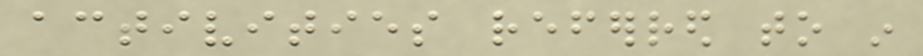activities referred to in
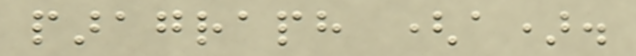paragraph (a).
